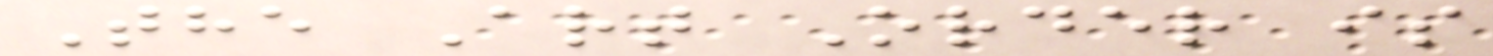The Art Order is
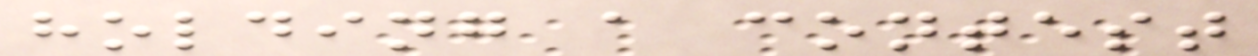holding a contest
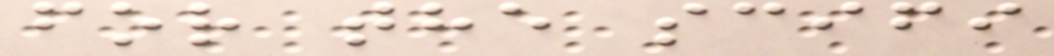for the scifi
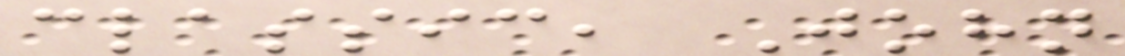classic, John
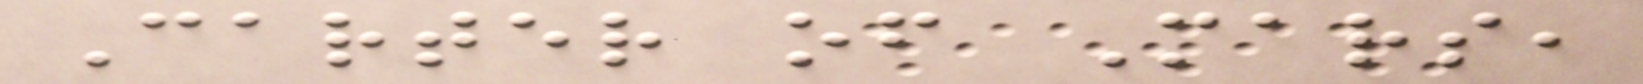Carter of Mars,
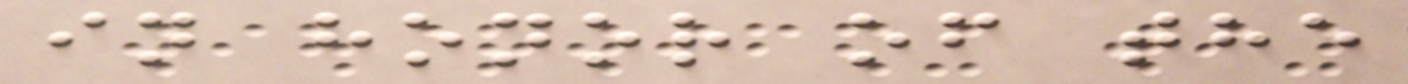in honor of the
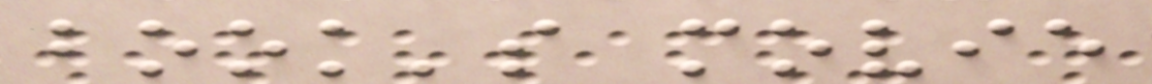book's movie
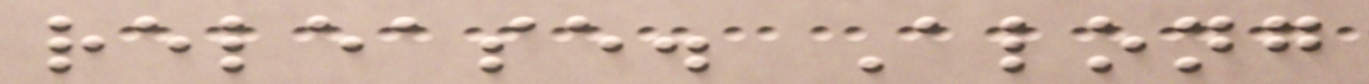release. Along
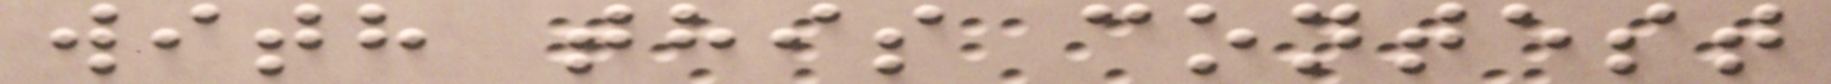with this contest
